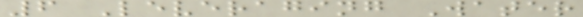6 Leveraging Water
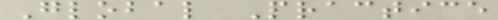Global Practice
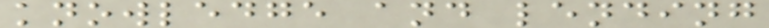knowledge and lending
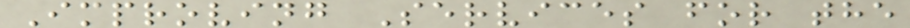Improving Services for the
